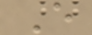E
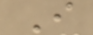I
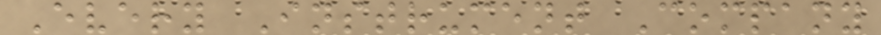Every Instrument Company
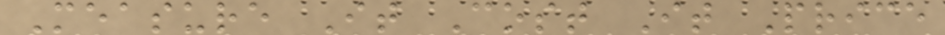Measure It Cost It Price
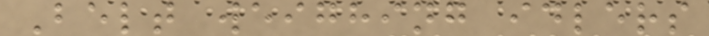Belt weighing idlers
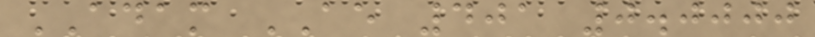ADAM AE 401 0.0000
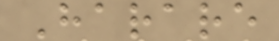Harare
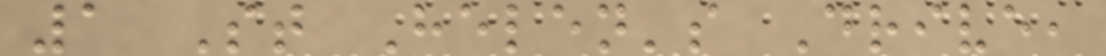1 St Helen's Drive,
